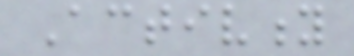Activity
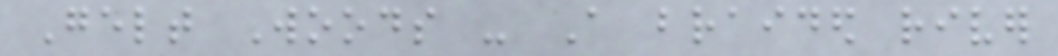Gelt Woods - A braided river
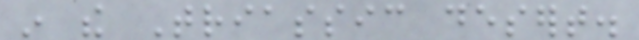in the Triassic desert.
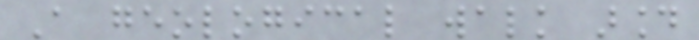A geological walk around
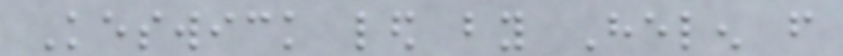Keswick led by Helen from
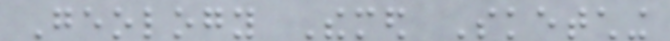Geology Themed Sketching
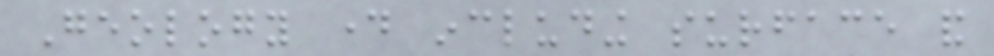Geology day including surface and
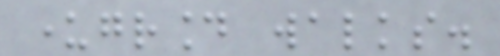underground walks.
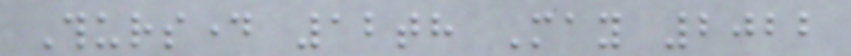Thursday 12th May 2022
